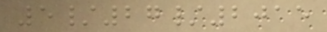5/27/2015
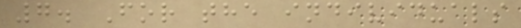7. For the individuals
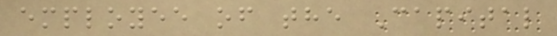employee of the Capital
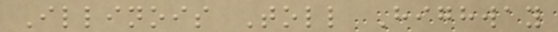Illinois Toll Highway
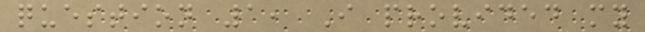question 1, I provided my
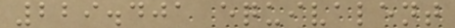229.401 equivalent
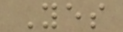Yes
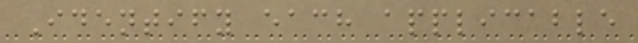Identify each applicable
